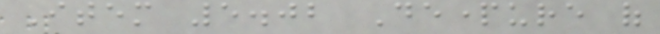Item 5.02 Departure of
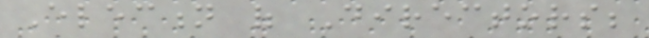Election of Directors;
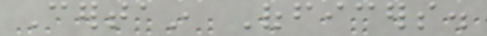Certain Officers.
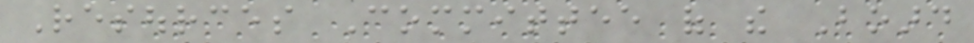Resources Committee of the Board
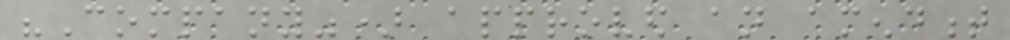"Company") approved an amendment
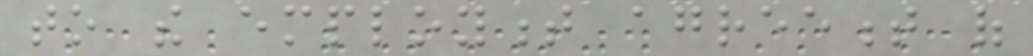to the employment agreement of
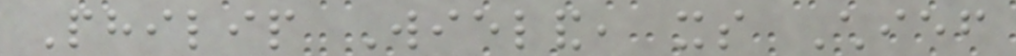Philip Wieland, its Chief
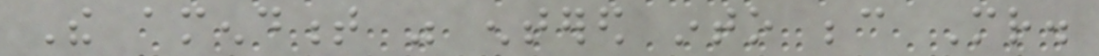The amendment was entered into because Mr.
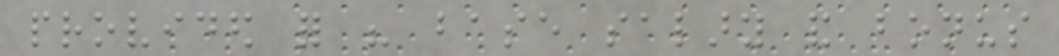provided for his base salary and bonus
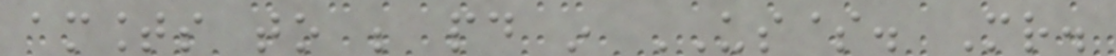amounts to be paid in US$. Mr.
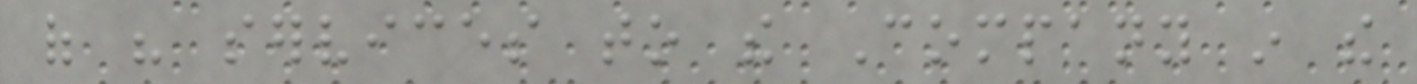of his services to the Company in the
